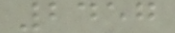2457
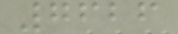7626
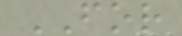FOR
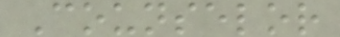Counselor
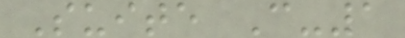Suite C-1
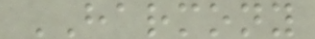HARMONY
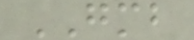GMB
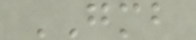GMB
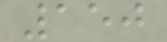150
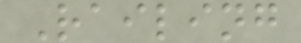Railing
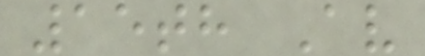15th Av
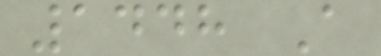1448 A
